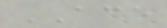ACE
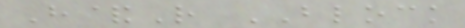H&R BLOCK
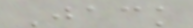Jack
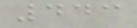443
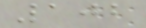102
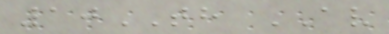10TH AV
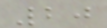20
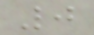0
